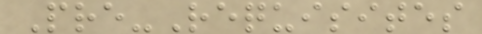Pre-Requisites
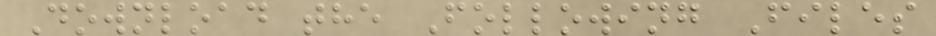Download the Following Files
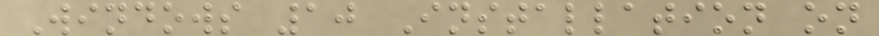Windows 10 Installation on
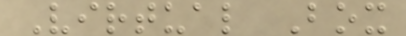Virtual Box
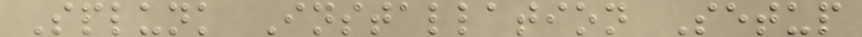Splunk Installation Setup
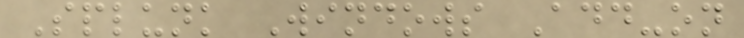Splunk Windows Add-on
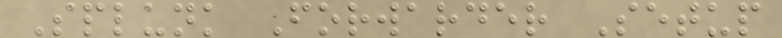Splunk Forwarder Setup
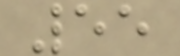55
